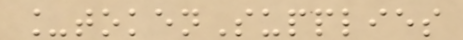_tokenSupplies
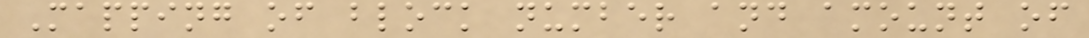Mapping of block number and amount of
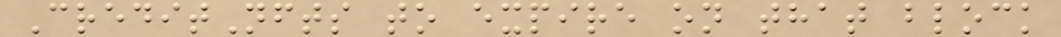CreditNfts to expire on that block
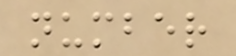number
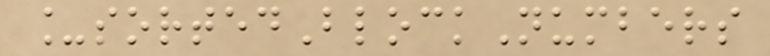_sortedBlockNumbers
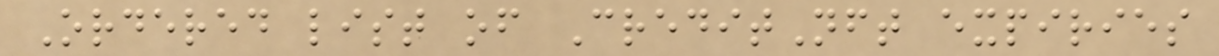Ordered list of CreditNft expiries
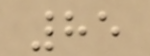85
